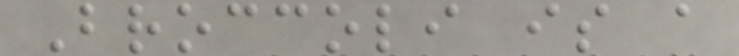Broccoli is a
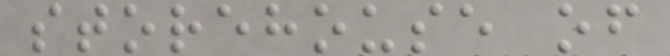storehouse of
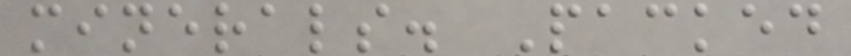minerals. Packed
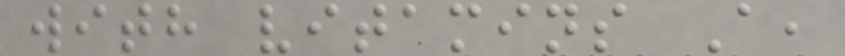with vitamins A,
